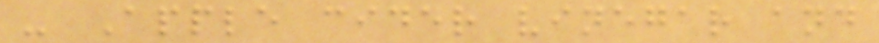- Apple cider vinegar and
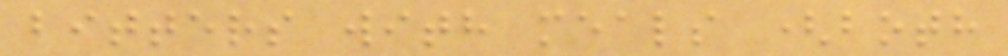bitters with meals (both
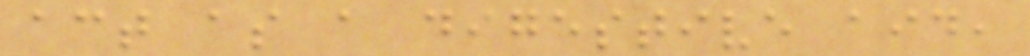act as a digestive aid,
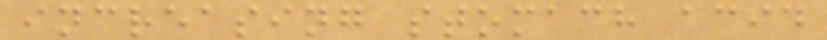increasing stomach acid
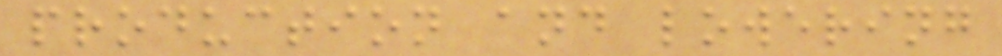production and lowering
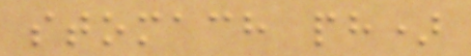stomach ph)
